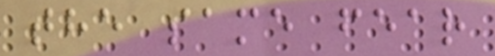the same fear
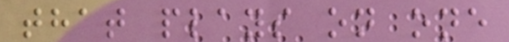that plays on one
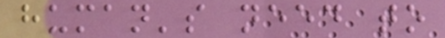human's need to
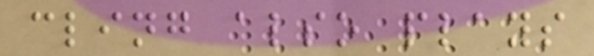cling also plays
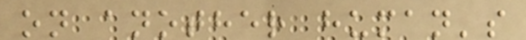on another human's
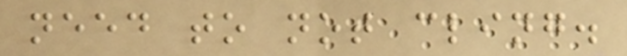need to not cling.
